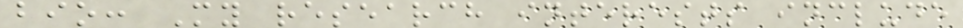bio: My research interests include
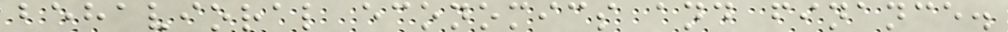behavioral economics and finance.
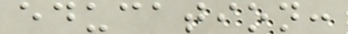education:
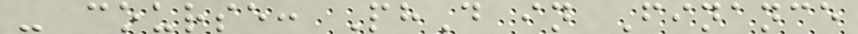- course: PhD in Finance
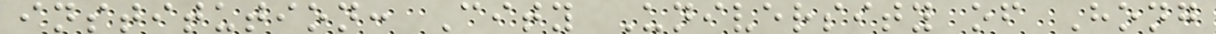institution: City University of Hong
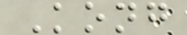Kong
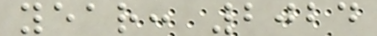year: 2024
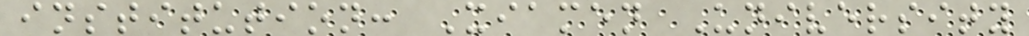institution: Xiamen University
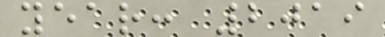year: 2019
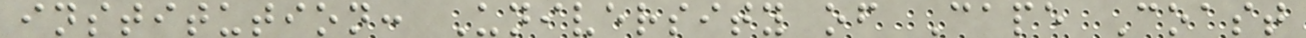institution: University of Cape Coast
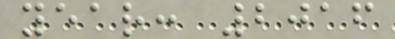year: 2016
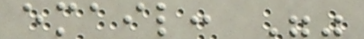email: ""
